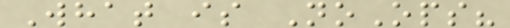What is NoOps?
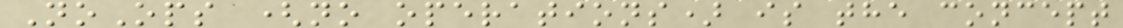NoOps (no operations) is the concept
